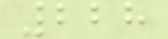228
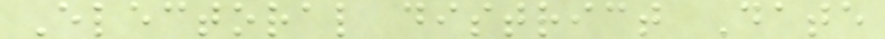Electoral district Date
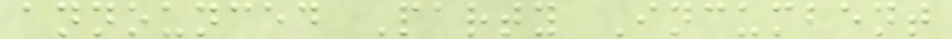announced Party Incumbent
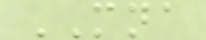MNA
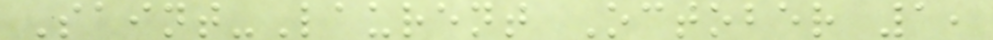Saint-Laurent October 1,
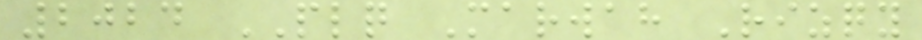2024 PLQ Marwah Rizqy
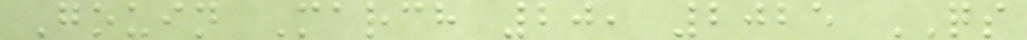Gouin March 20, 2025 QS
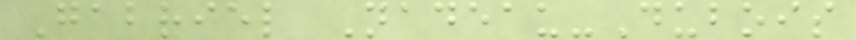Gabriel Nadeau-Dubois
